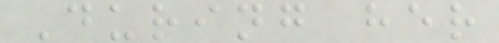During her
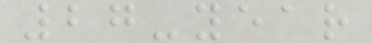27-year
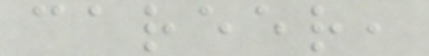career,
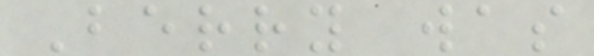Berry was
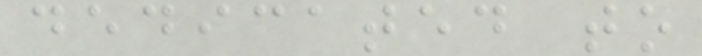dedicated to
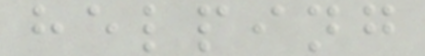helping
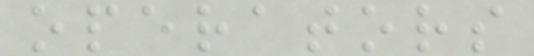operators
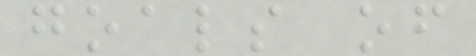goals of
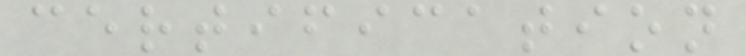certification
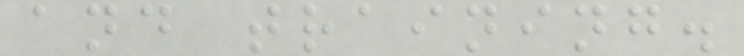and training.
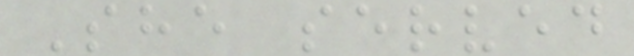She served
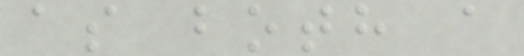as both a
